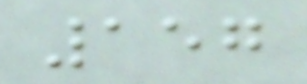157
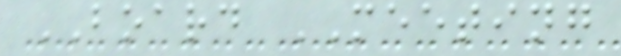BOARD MEETING
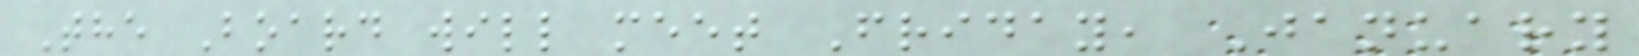The Board will meet Friday, January
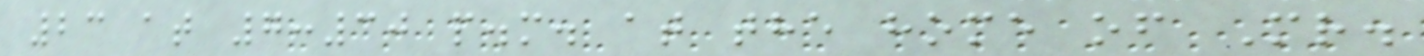23 at 7:30 p.m. at the home of Mr.
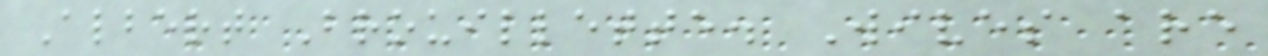Albert Brouillette. Wives are
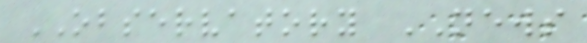OBSERVATORY NEWS
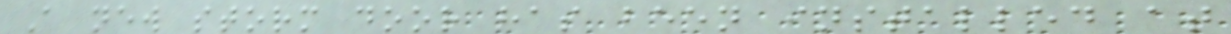A new storm door has been installed at
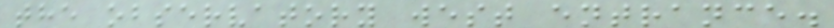the observatory west entrance.
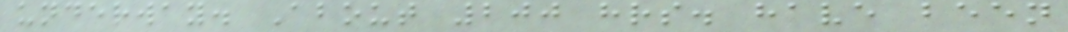underway. About 200 hrs. have been
